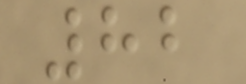82
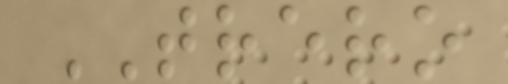TRERO
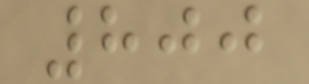800
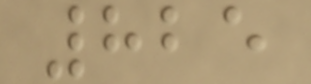825
